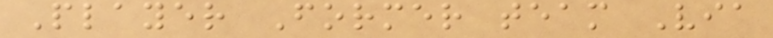Player Former team Via
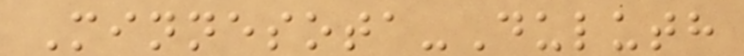Minnesota-Duluth
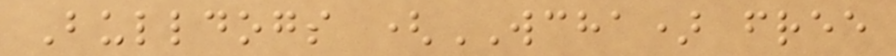Bulldogs (WCHA) free
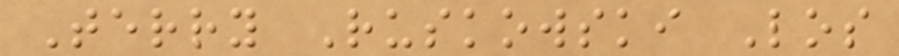Terry Ruskowski Los
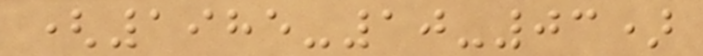(1985-10-03)
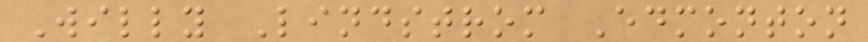Willy Lindstrom Edmonton
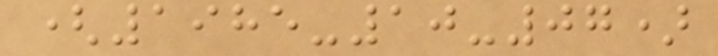(1985-10-07)
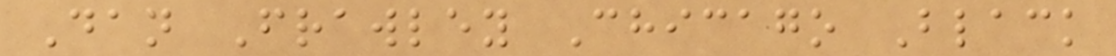Dan Frawley Chicago Black
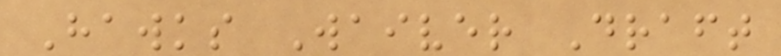Hawks Waiver Draft
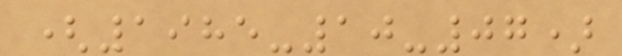(1985-10-07)
